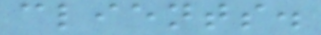clients.
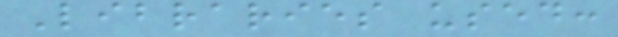Libraries used:
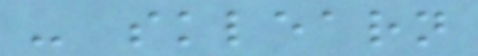- sklearn
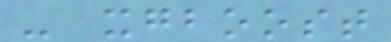- xgboost
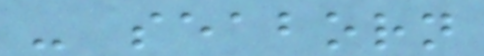- seaborn
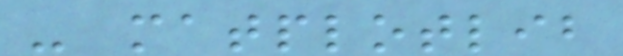- matplotlib
